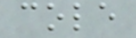cole
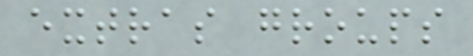extras groups
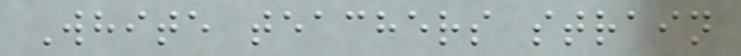White teachers strain
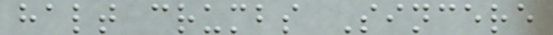halt crumbs Sincere
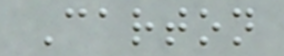Carton
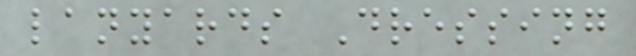lanyards Dressing
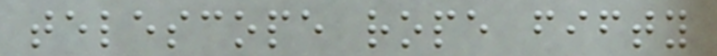telescope rope fifty
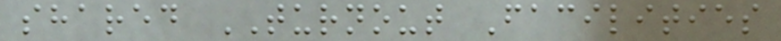shared TURNOUT Facilities
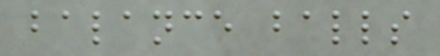balance balls
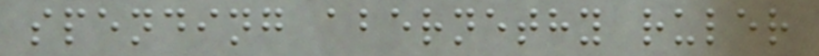spending abernethy ruler
